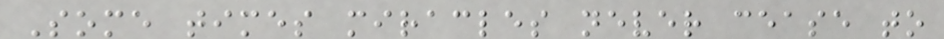Some times miracles never cease to
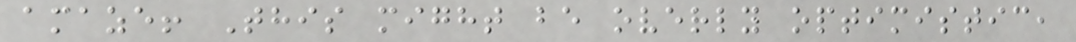amaze! This might be overly optimistic,
